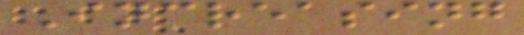Increasing
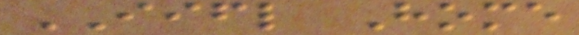IIFL Home
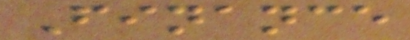Finance
